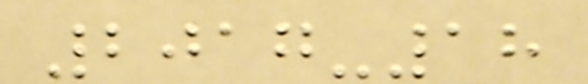2017-18
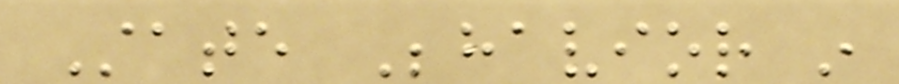State Behavior in
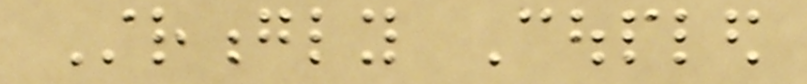Strongly Coupled
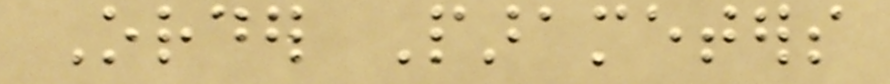Order Parameters
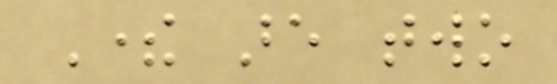There are two
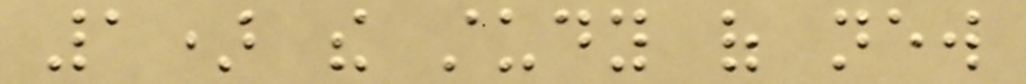1) the study of new
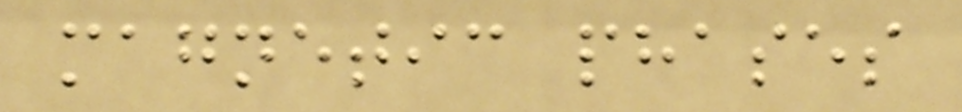magnetic phases
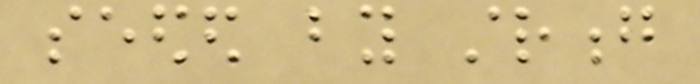seeded by strong
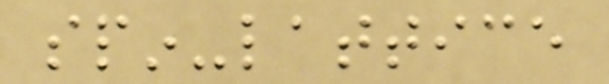spin-lattice
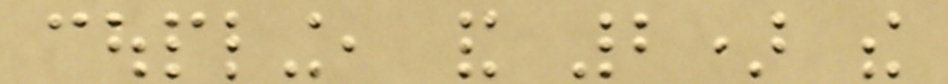coupling, and 2) the
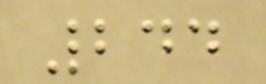244
